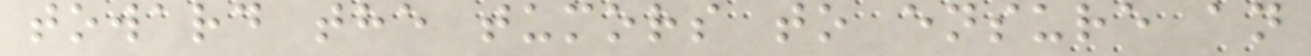toward the tumors to ensure an
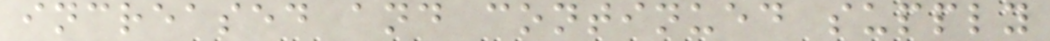increased and continued supply
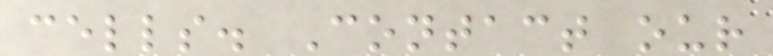cells. Contact our
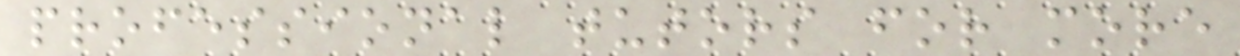professional tutors for more
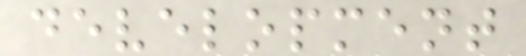development
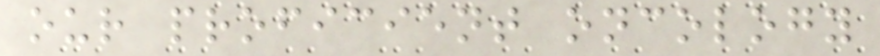our proficient oncology
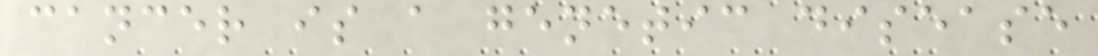cancer is a genetic disease
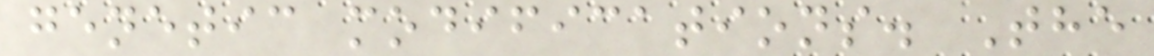genetic modifications. The
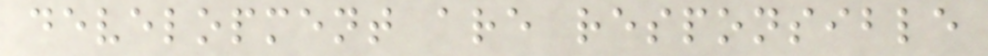development are responsible
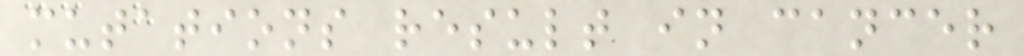mutations result in cancer
